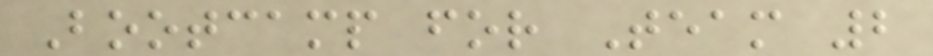Bootcamp for Team 2
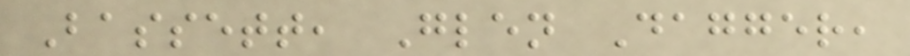Bassett, Glen Dagger,
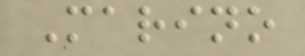Marino
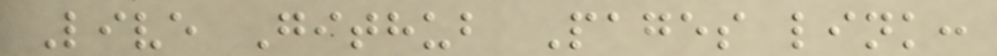Live Github Pages link:
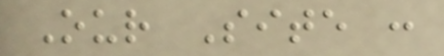Our Site :
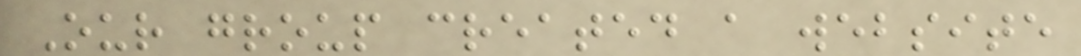Our group created a website
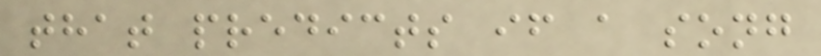that predicts if a song
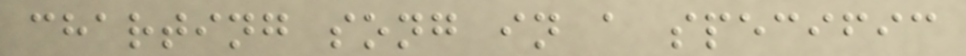charting song in a specific
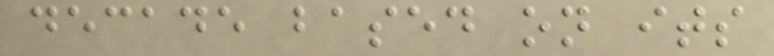decade based on its
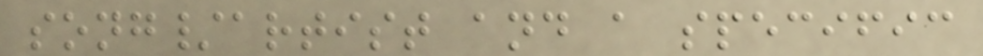song/artist and a specific
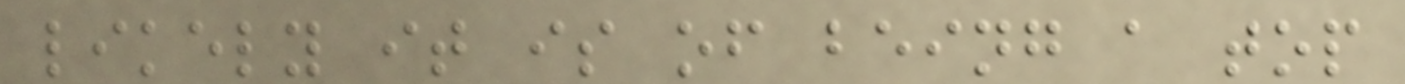likely it is of being a top
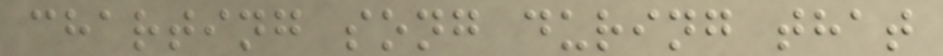charting song during that
